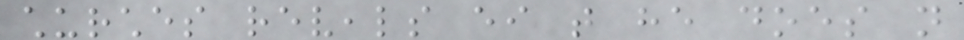churches reveals either that he does not
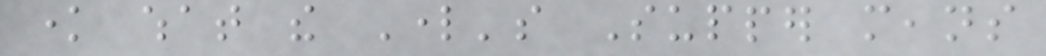know what the Lord's Supper means
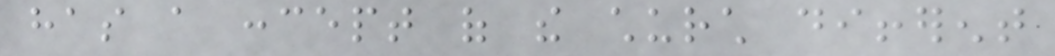has a concept of the church different
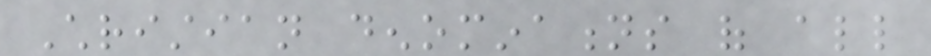Christian denominations of all
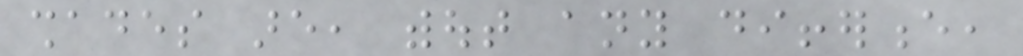shades are, without any difference,
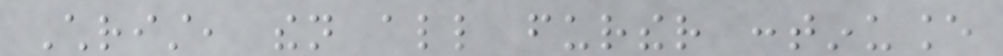Christ, then all further continuance
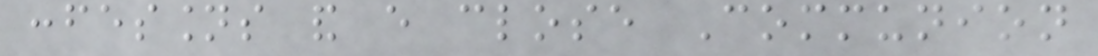confessions and every close Communion
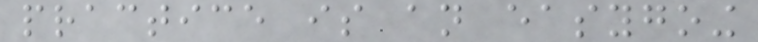practice is an easygoing
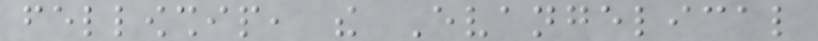fellowship, the Evangelical
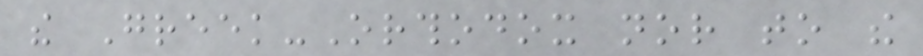the Greek-Orthodox nor to the
